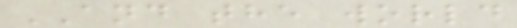AND the world
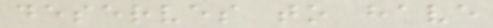deserves to have
